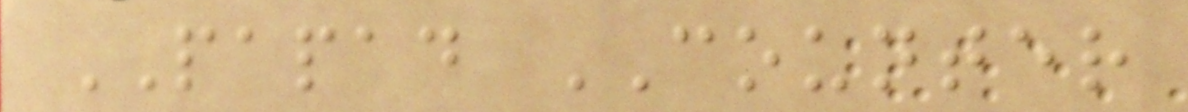PAPAD COUNTER
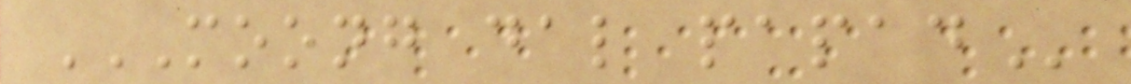MOONG DAL PAPAD
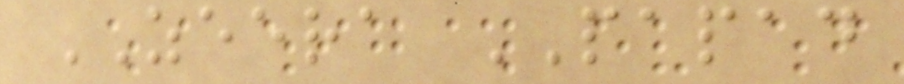ZEERA PAPAD
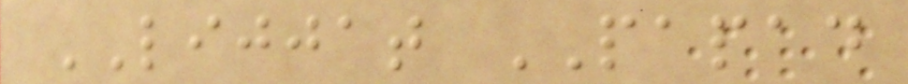LIJJAT PAPAD
